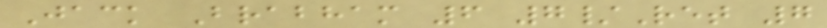Jack Brabham 6 7/Ret 7
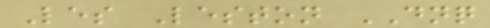Les Leston DNQ
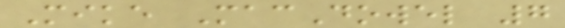Mike MacDowel 7
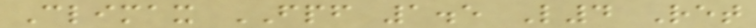Climax FPF 1.5 L4 Ret
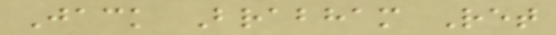Jack Brabham Ret
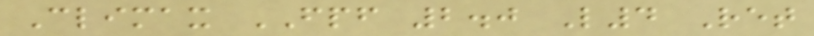Climax FPF 2.0 L4 Ret
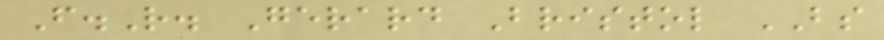F.R. Gerard Bristol BS
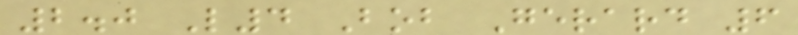2.0 L4 Bob Gerard 6
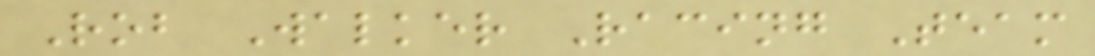Rob Walker Racing Team
